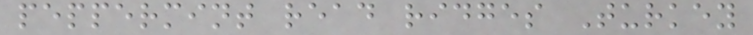peppermint read ridges Turkey
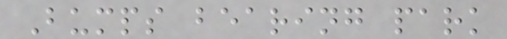Bumps bearing park
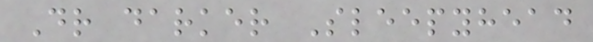Dr darker Sleepyhead
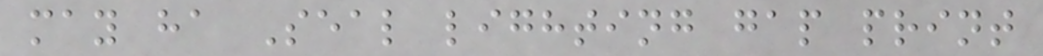may ha Seal lighting gap print
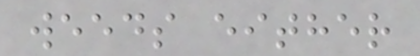weeds either
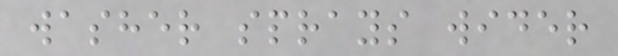washer sprays wider
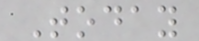Today
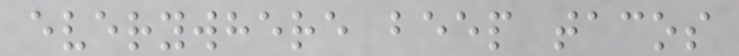everywhere beep tacos
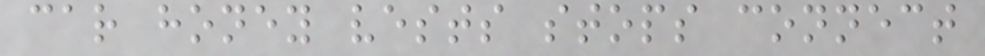car honey vests stops connect
